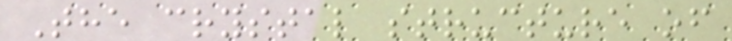The crystal structure of
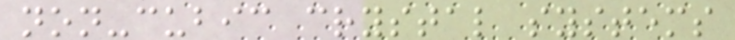non-cubic crystal systems
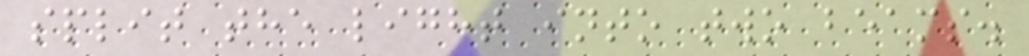split the light into two beams.
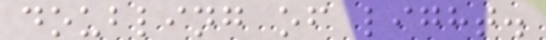doubling of light.
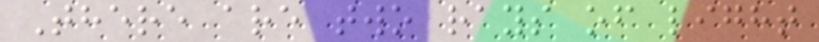There are two rays of light
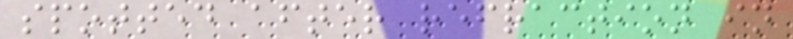spotted after refraction in
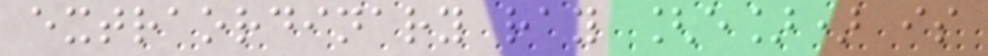extraordinary ray [e]) is
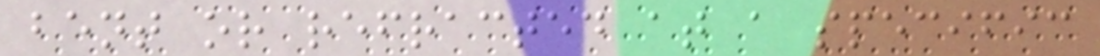bent or refracted at a specific
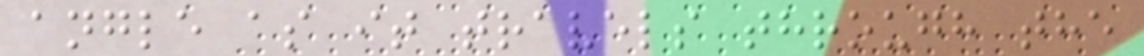angle as it travels through the
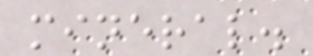mineral.
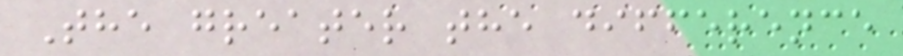The greater the difference
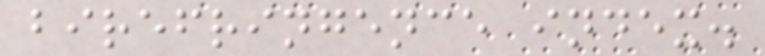birefringence index.
